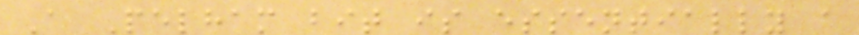A Pelham bit is essentially a
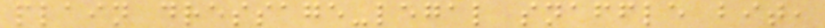plain dressage-legal snaffle bit,
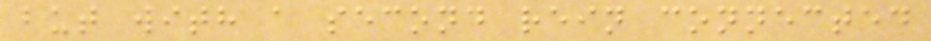but with a second rein connected
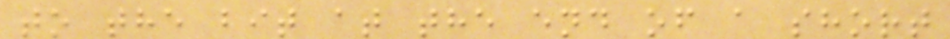to the bit at the end of a short
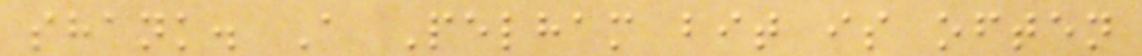shank. A Pelham bit is often
